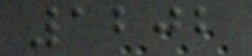1202
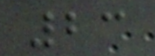23
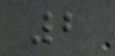2
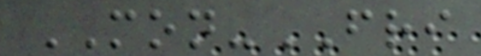MON-FRI
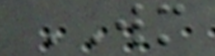WM
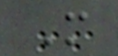M
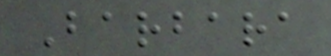Barbara
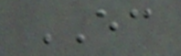EC
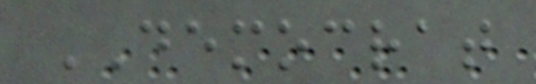DEMOCRAT
